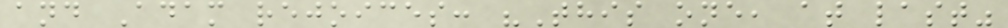and Adam rejoices: "This one, at last"
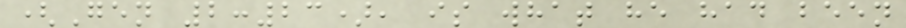(Gen 2:23), is what he had been
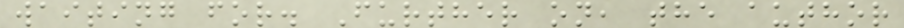waiting for. Further on, the author
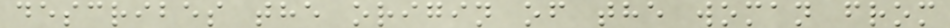describes the origin of the woman from
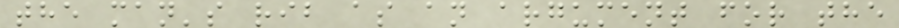the man's rib as an argument for the
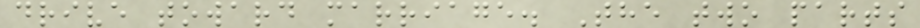drive toward marriage. The two parts
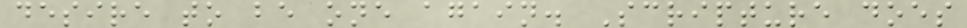desire to be one again. Scripture does
